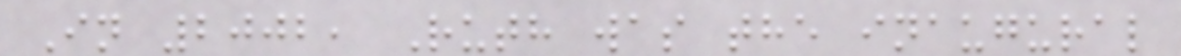In 2002, Ruth was the inaugural
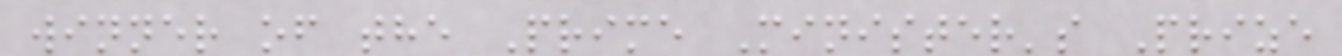winner of the Prime Minister's Prize
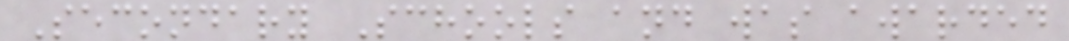Secondary Schools and was awarded
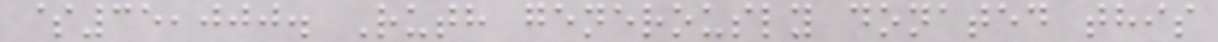$35,000. Ruth generously donated this
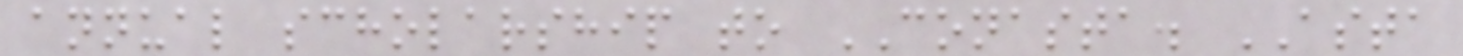annual scholarship to CONASTA. ASTA
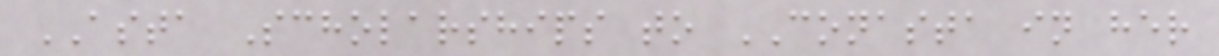ASTA Scholarships to CONASTA in her
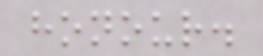honour.
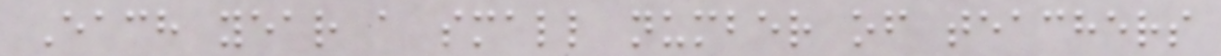Each year a small number of teachers
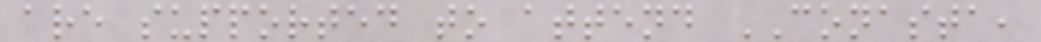are supported to attend CONASTA,
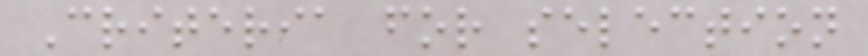Criteria for selection
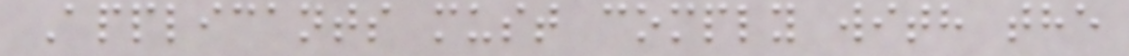Applicants must comply with the
